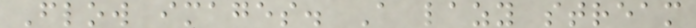Flow images. A lazy stream
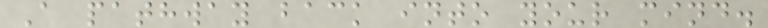A pathway back into your mind.
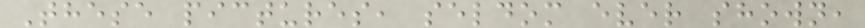These pictures, seldom ever shown,
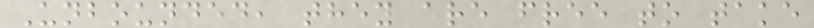Unbounded, they are free to take
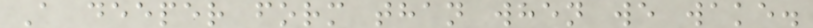A deeper form than when we wake.
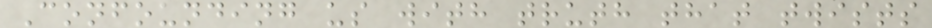Confounding us with truth that twists
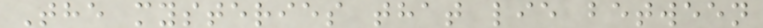The mysteries that lie between
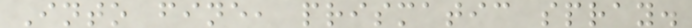Into fine, prismatic spray.
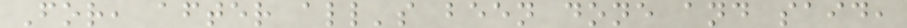For, after all's been done and said,
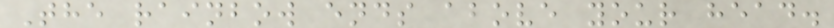The rainbow ends above your head.
